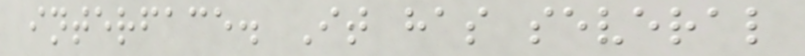interface. It has several
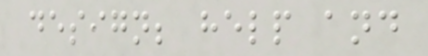design; help and
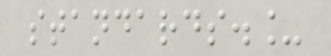standards._
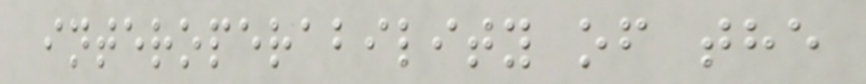interoperability of the
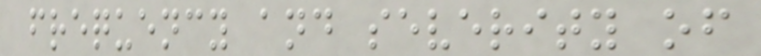frequency and severity of
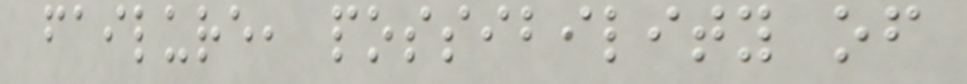failure, possibility of
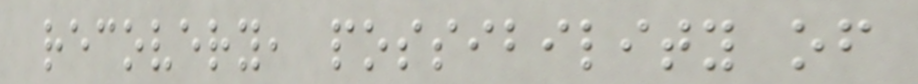recovery, possibility of
